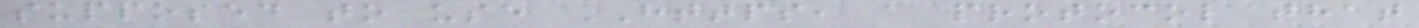supposed to use HTTPS, a protocol that
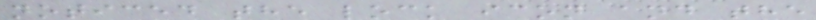noticed the lock icon and the
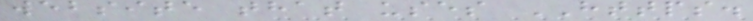website that uses HTTPS.
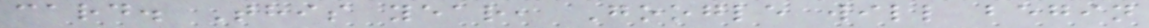card. This year, Google will begin
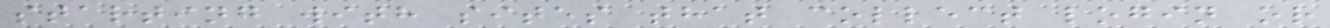starting with sites that collect login or
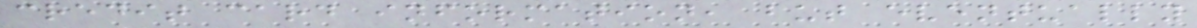credit card information, but eventually
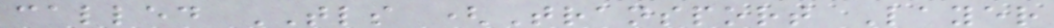called TLS (Transport Layer
